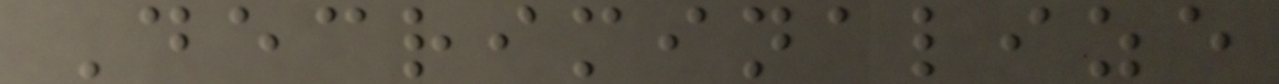Decriminalize
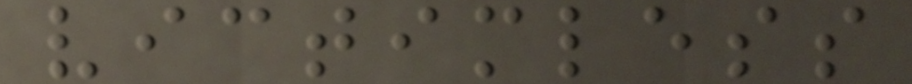victimless
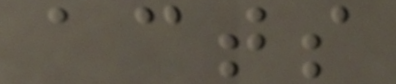acts
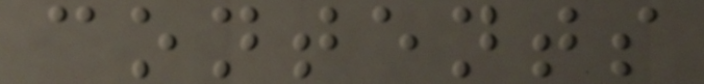contents
